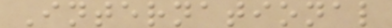International
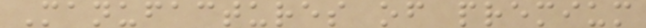Manufactures of premium
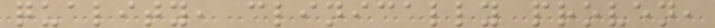quality, clinically proven,
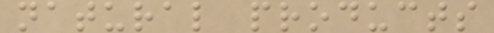natural products
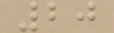20
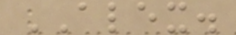ALEX.
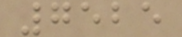7525
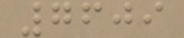7609
